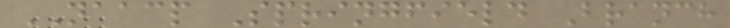NAACP Springfield Branch
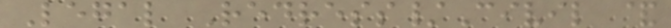Legal Redress/Civil &
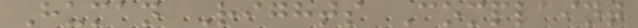Human Rights Complaint
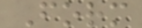Form
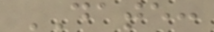DATE:
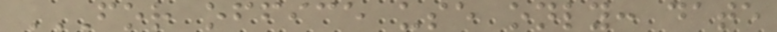FOR OFFICE USE ONLY: DATE
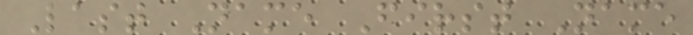Last Name First Name
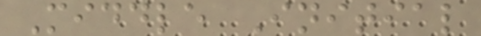Middle Initial
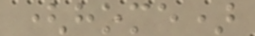(home)
